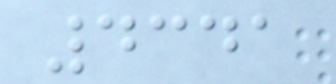4341
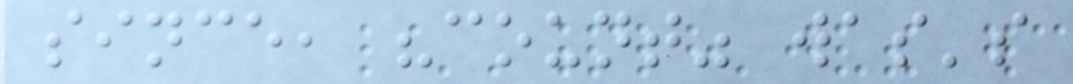since, "count" was's
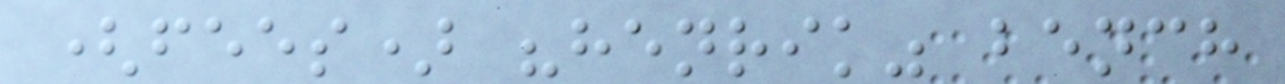(fees) "henrik" bench
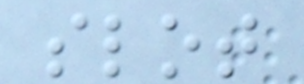slot
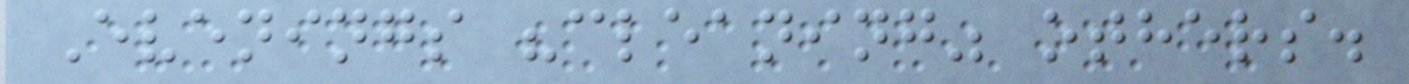Evenings "cleaning" others.
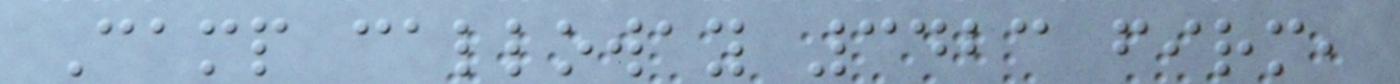Camp calloway 3423 firm,
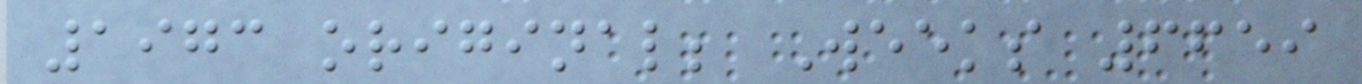1973 original; Weeks 6659
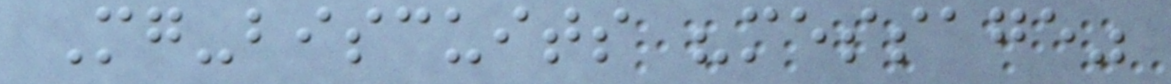Mg-biscuits "message"
